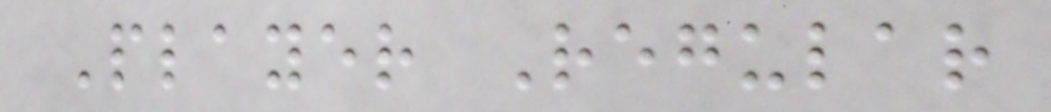Player Regular
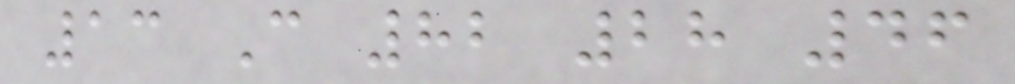13 C 82 28 46
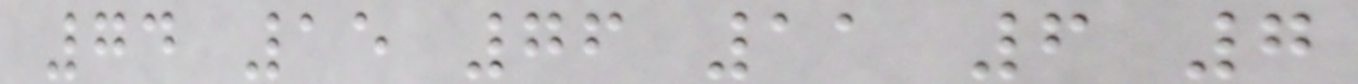74 15 76 11 6 7
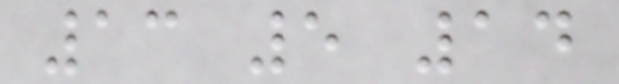13 5 14
